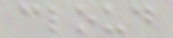cloud
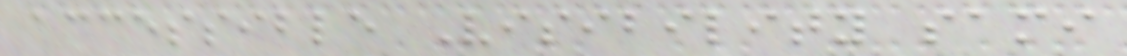accessible Visibility sami
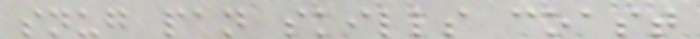snug pan skills coast
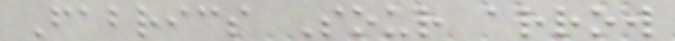Fabrics Sour arrow
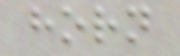horn
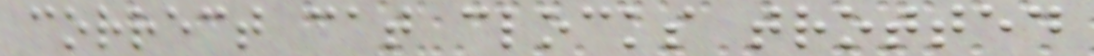correct cat clocks trotted
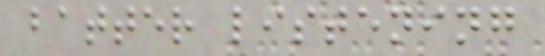batter listening
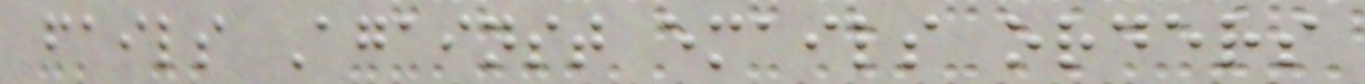fails Against emails orders
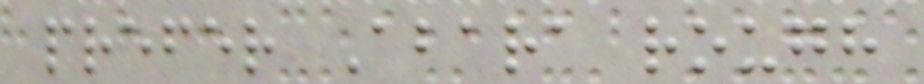prefer Abara rough
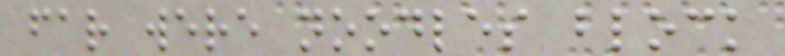far were noodles block
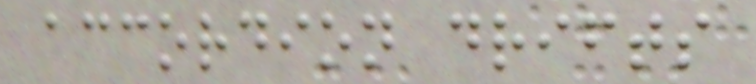accordion drifts
